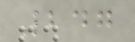247
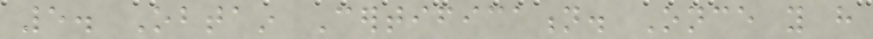5. Obtain Certification. Once you have
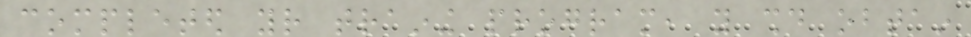completed your training program, you should obtain
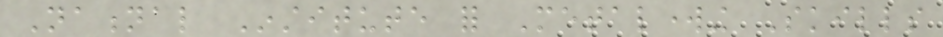National Institute for Metalworking Skills
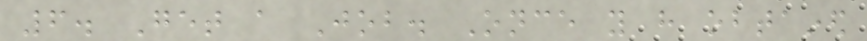6. Get a Job. Once you have obtained
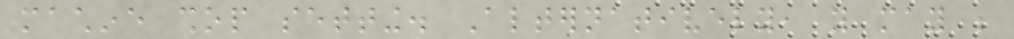machine shop setting. Alternatively, you may be
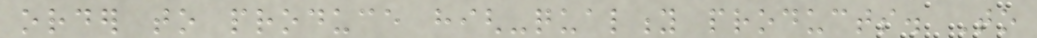order to produce high-quality products. To
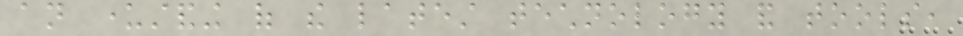an understanding of the latest technology and tools,
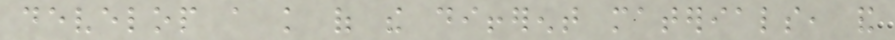develop a knowledge of the different materials, and
